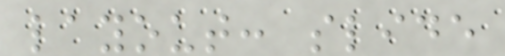layout: slide
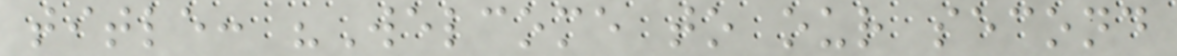title: "Welcome to our second
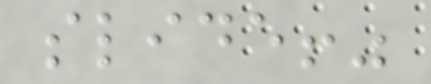slide!"
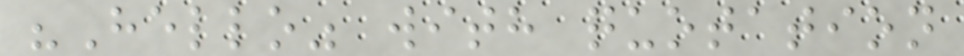"Hello" with quotation
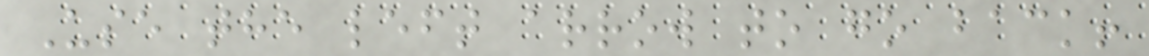Use the left arrow to go back!
